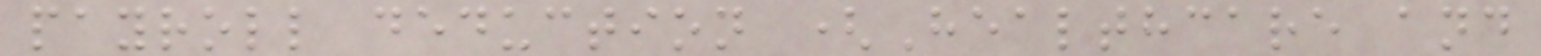payroll deduction (Healthcare and
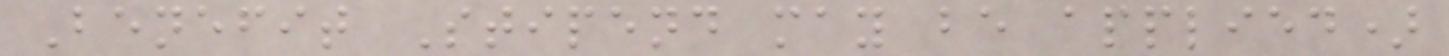Benefit Stipend may be applied)
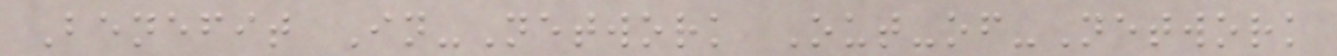Benefit In-Network Out-of-Network
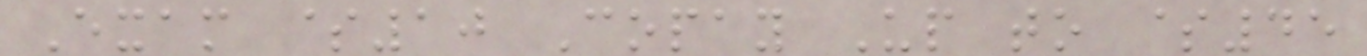Exam $10 Copay Up to $45
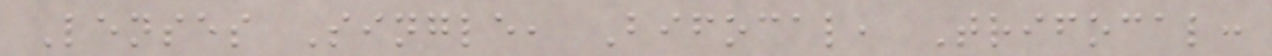Lenses Single, Bifocal, Trifocal:
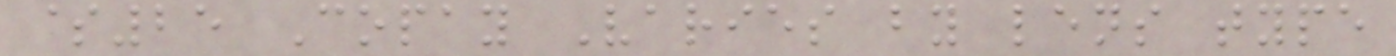$25 Copay Varies by lens type
